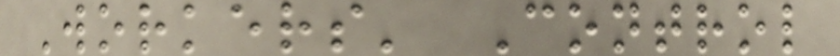Workers' Control
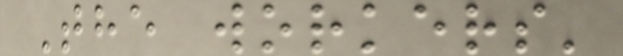The workers'
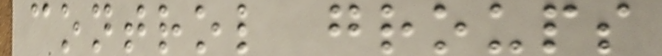control groups
